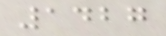1427
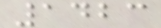1423
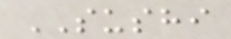SUSHI
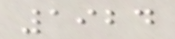1924
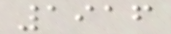1916
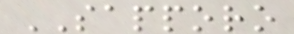SAPPORO
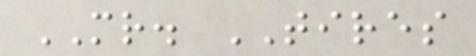MR. TIRES
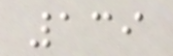139
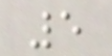5
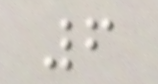6
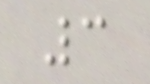3
